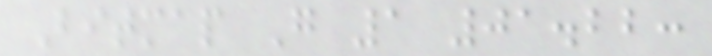Bitmap G 1 01.22:
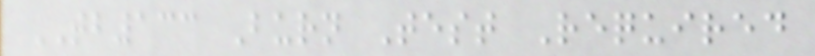TB133 Burn Test Required
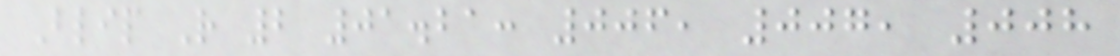Blip R 2 01.21: 006, 007, 008
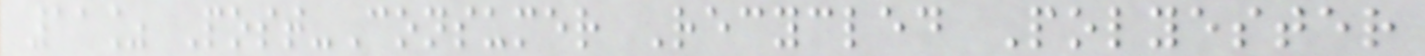11% Post-Consumer Recycled Polyester
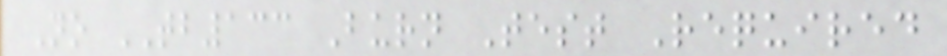No TB133 Burn Test Required
